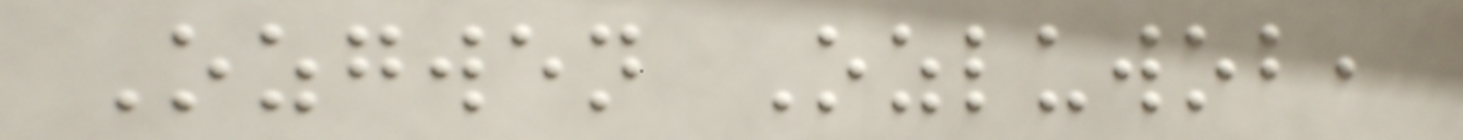Ozgwen Ozluwob,
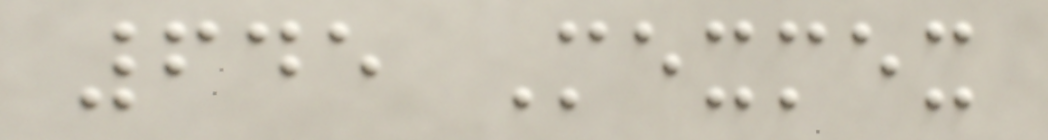645 Mexmex
